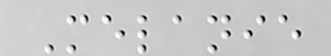Melanie
